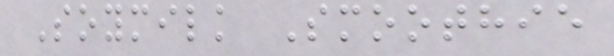Soymilk Smoothie
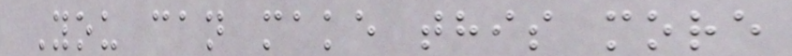You can make this more
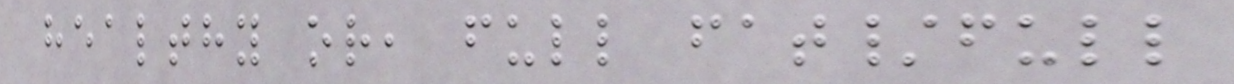healthy or, full fat/full
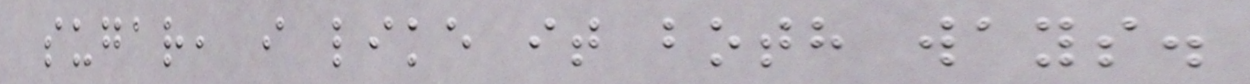sugar, i like it both ways.
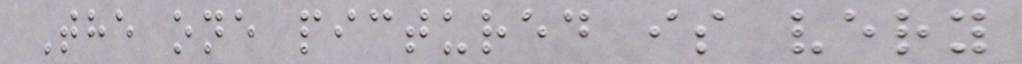The one pictured is very
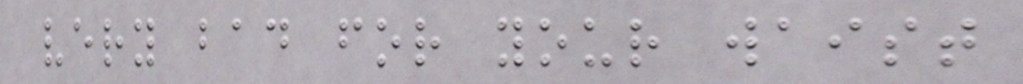very bad for your waist
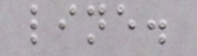line.
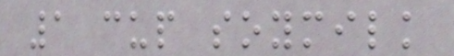1 cup soymilk
